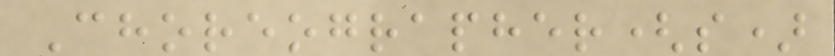Choreographer(s)
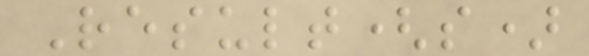Result(s)
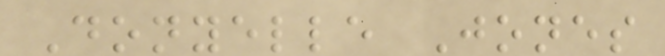Donyelle Jones
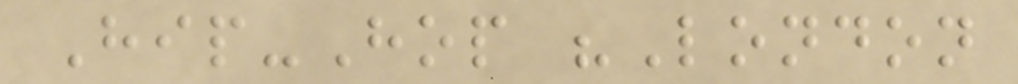Hip-Hop "London
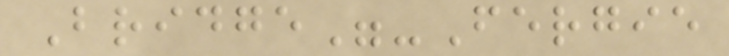Bridge"-Fergie
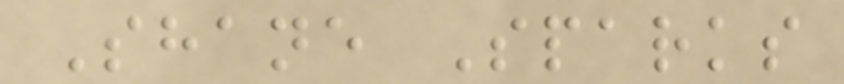Shane Sparks
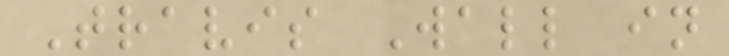Travis Wall in
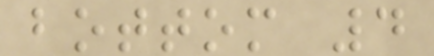bottom 4
